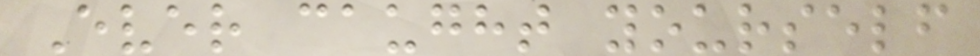Ever caught yourself
